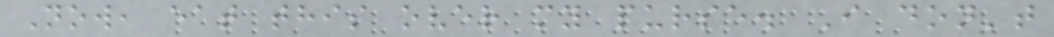Now, eat this over my purse. I don't
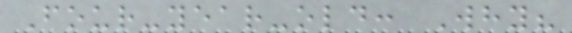Four-year-old: Why?
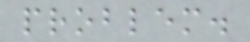problem.
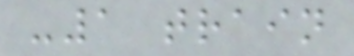-1 train
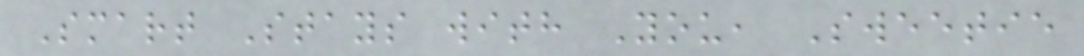Smart Stays with You, Sweetie
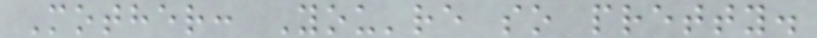Mother: You're so pretty.
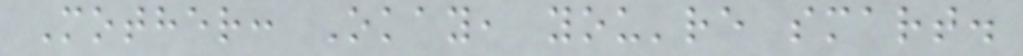Mother: Okay, you're smart.
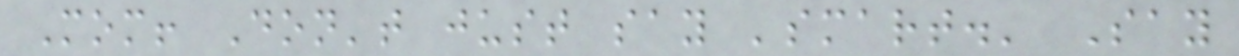Mom! Don't just say 'smart.' Say
